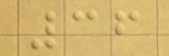36
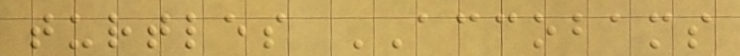turtles ACCOBAMS
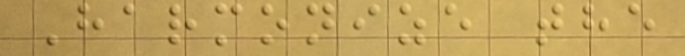Harmonize the
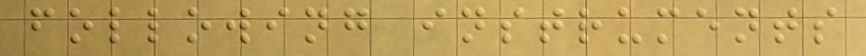following instruments
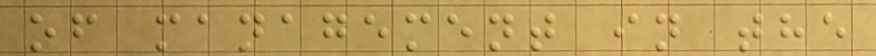of management in the
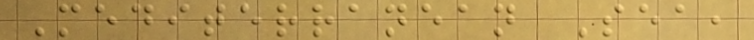Mediterranean Sea,
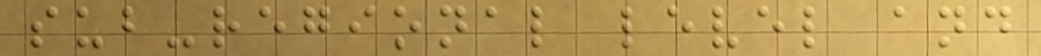sub-regional level and
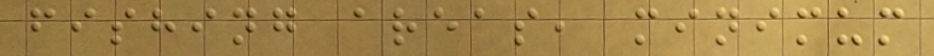fishing areas, minimum
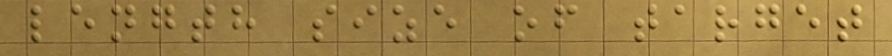length size of target
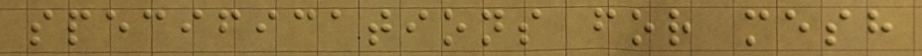specifications for mesh
